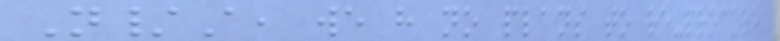N/A, we have no plans to re-procure
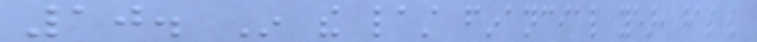10. In the last financial year, has the
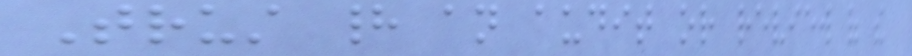Trust had an audit or review of the
